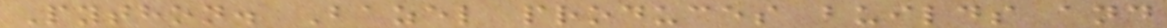Python. Bazel produces builds and
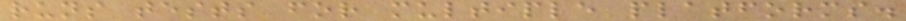runs tests for multiple platforms.
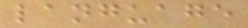language
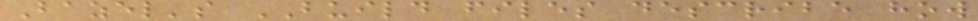Bazel's BUILD files describe how
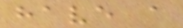have a
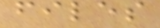files
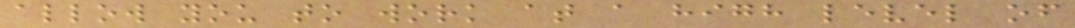allow you to work at a high level of
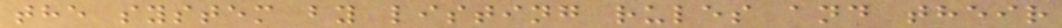the system by listing rules and their
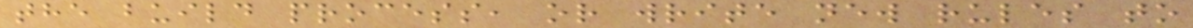the build process, or write new rules to
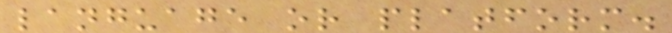language or platform.
